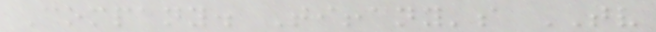Company. Tiffany's TV
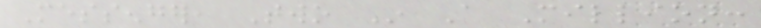Messenger, Two In A Million:
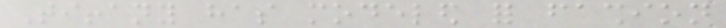Tiffany has modeled for fashion
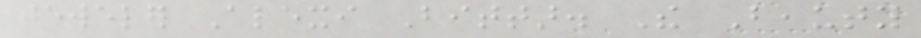jeweler Alexi Bittar. The Beauty
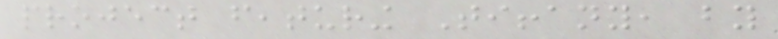project featuring Tiffany, by
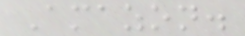Amazon.
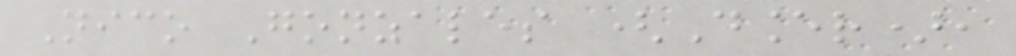Nico Gonzales (Dancer),
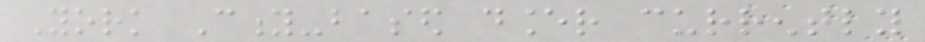York City-based dancer currently
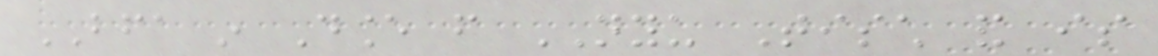BFA in Dance from NYU Tisch and is
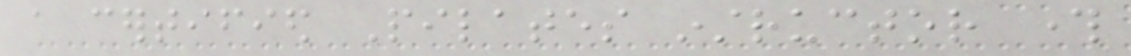a certified Pilates instructor through
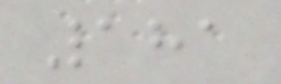181
